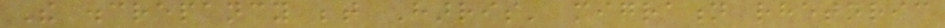The discrepancy between Harris' migration rhetoric
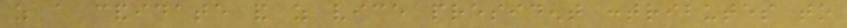as a candidate and as vice president contributes to
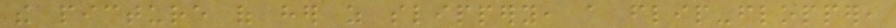the picture of her as slippery, a flip-flopper,
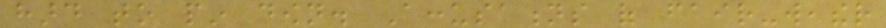hard to pin down. Accusations of fair-weather
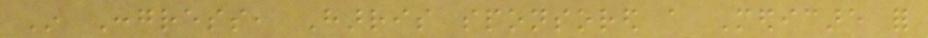In Congress, Harris sponsored a Medicare for
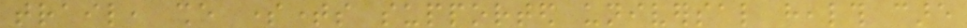trail, she sometimes supported universal health care
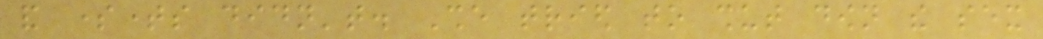and sometimes didn't. She tried to shut down the sex
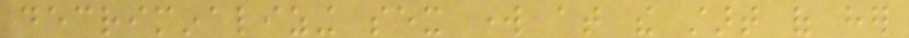decriminalizing sex work at the start of her
